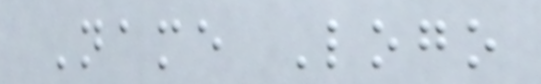Name Logo
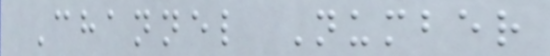Channel Number
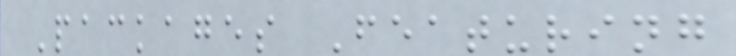Packages Featuring
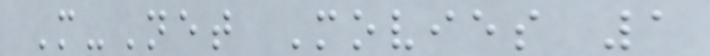M-Net Movies 1
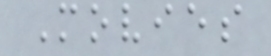Movies
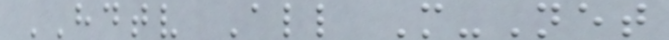HDTV All M-Net
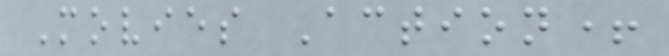Movies Action+
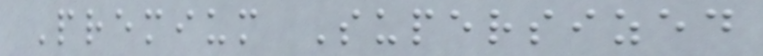Premium Supersized
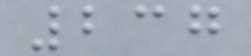237
